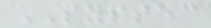SYSTEC
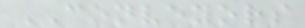CONVEYORS
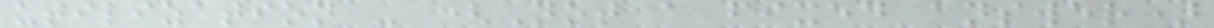utilization - (Not a fixed answer)
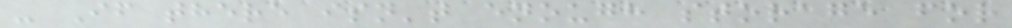- If there isn't enough storage for
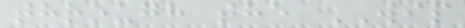through the WIP
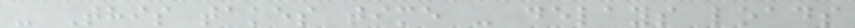- This takes time - delays loads
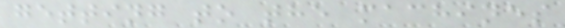getting to the machines
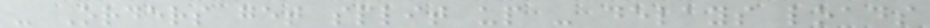- Orders get split up - delays loads
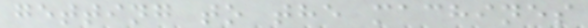getting to the machines
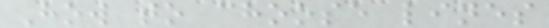How to choose lines
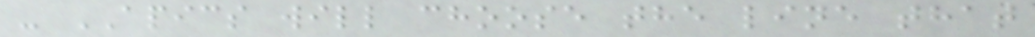- APICS will choose the line that
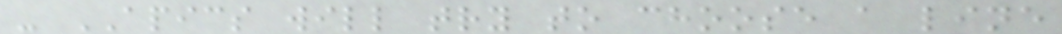- APICS will try to choose a line
